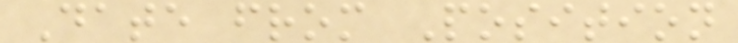Date from Position
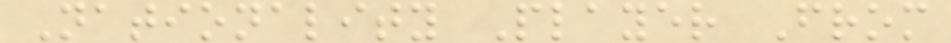Nationality Player From
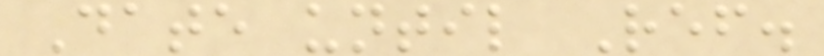Date until Ref.
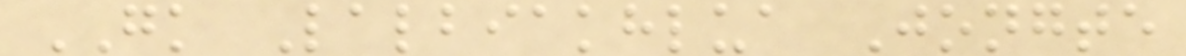GK Lalbiakhlua Jongte
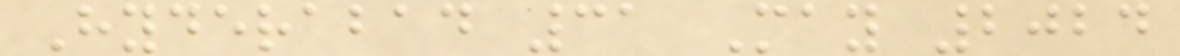Hyderabad 31 May 2024
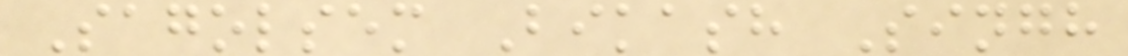Sagolsem Bikash Singh
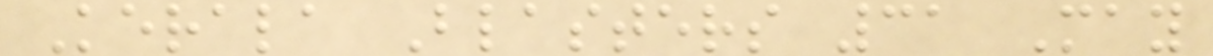Kerala Blasters 31 May
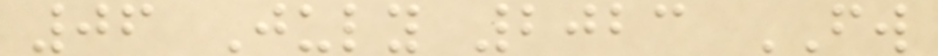06 July 2023 FW
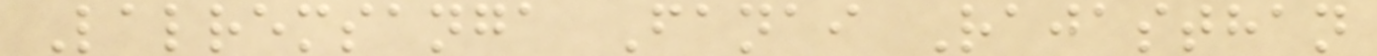Lalremsanga Fanai Rajasthan
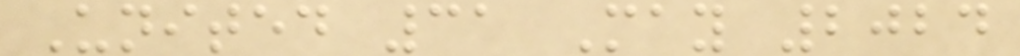United 31 May 2024
